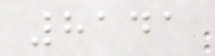8141
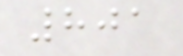801
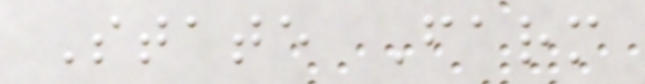State Farm
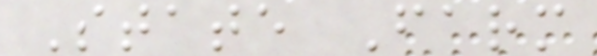State Farm
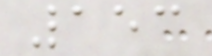153
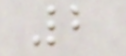2
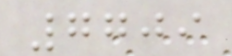7709
